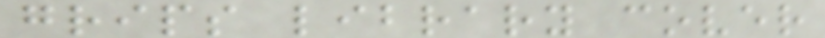grips library cover
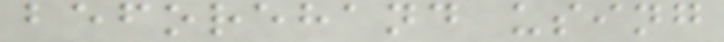beforehand using
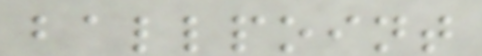ballpoint
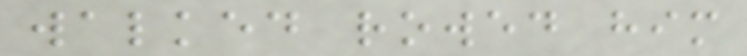walked rowed him
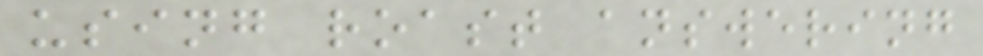using roast answering
